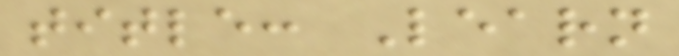title: Learn
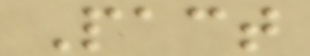Pact
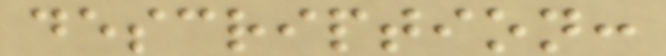description:
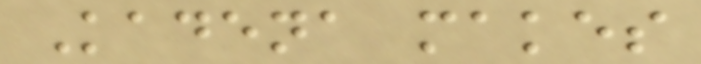Kadena makes
